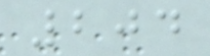204
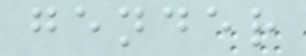gender
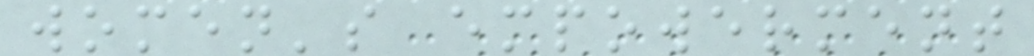women's empowerment
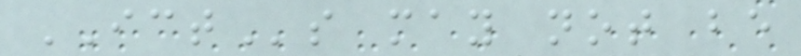ICTs may not be
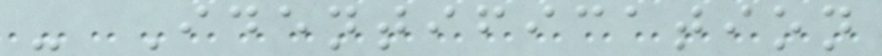- Identification
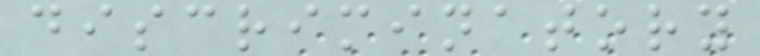discriminatory
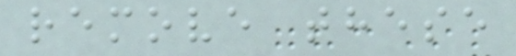remove these
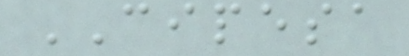CIPESA
